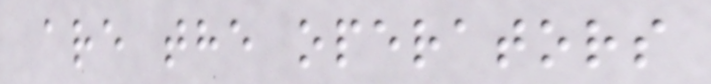are the operators
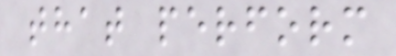that perform
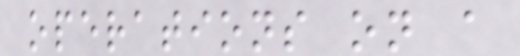operations on a
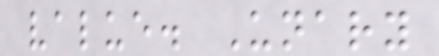value. Unary
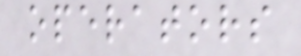operators
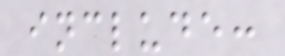include:
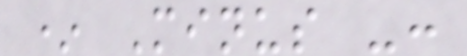* Minus -:
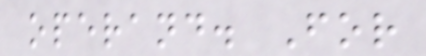operand. For
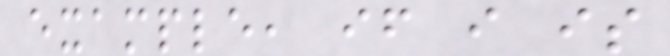example, if i is
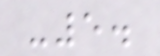-5.
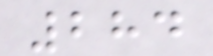284
